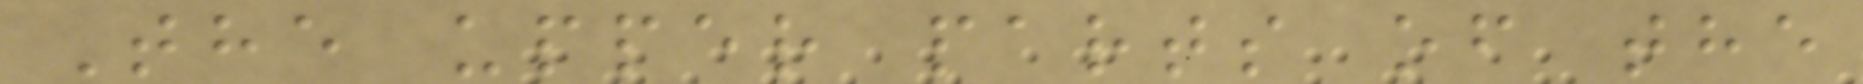The upper parts of the
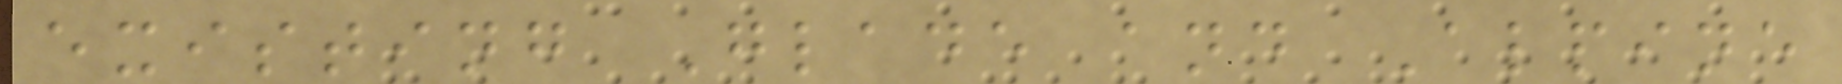existing Glade and Alpine
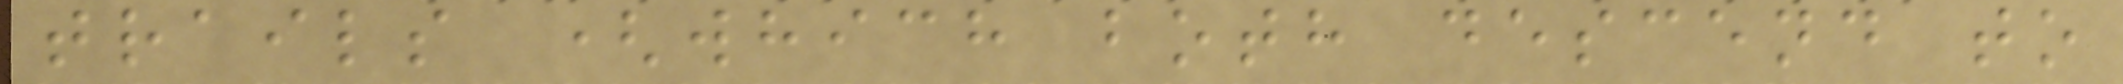trails (which both descend to
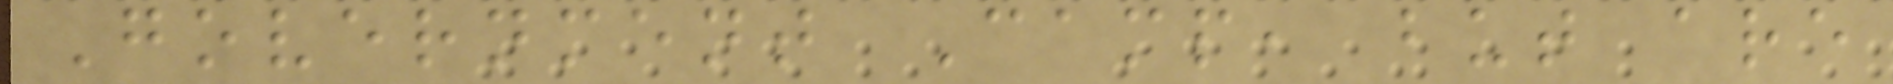Government Camp, but are
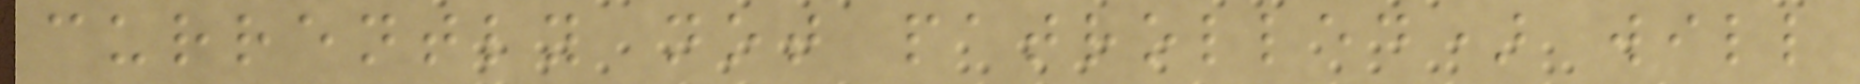currently not patrolled) will
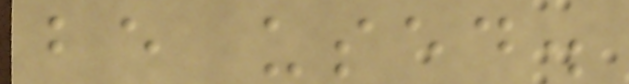be used.
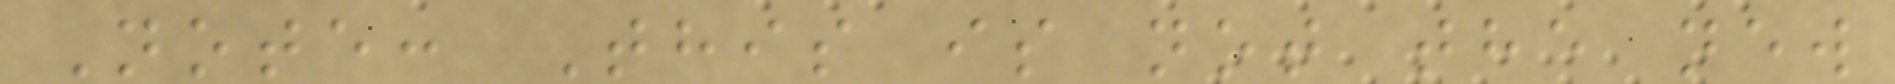Note: This is not the new
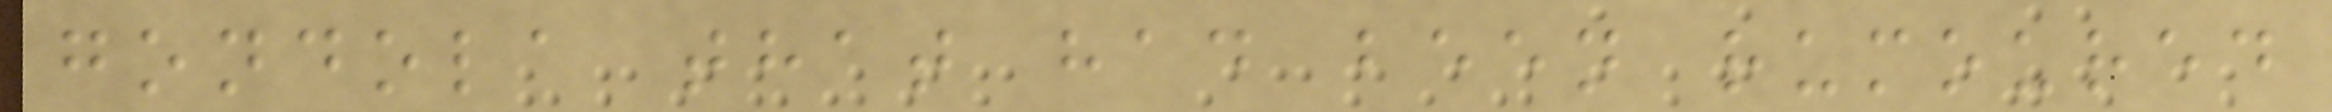gondola that had been rumoured
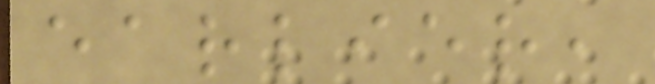earlier,
